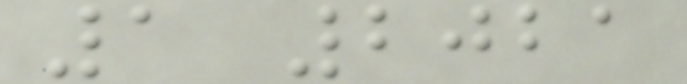1 2021
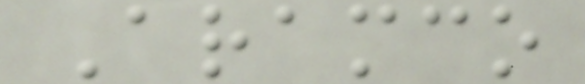Aramco
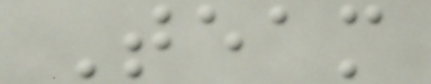Team
